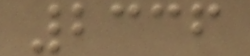2336
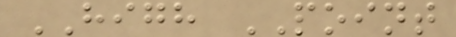HIGH POINT
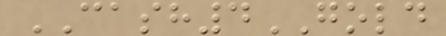CASH4GOLD
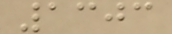1303
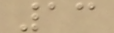13
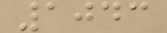1043
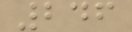246
